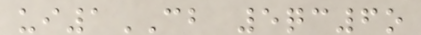ui1CB 5qc6o
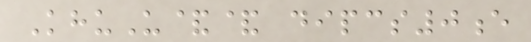KhuU&& dipcs0e
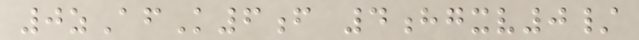0zAfK6f 4hgxv0/
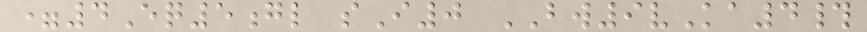=4Eq5gl sI0 BW9vKa4#
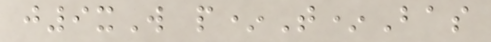j9xW p*T*Bas
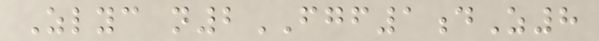Zlyc n2FGF1dZ8
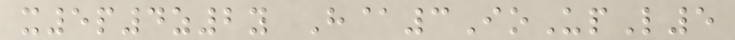x5p4z2y H@3IoUpL5
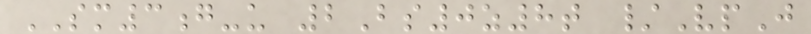SM3g-u 2Bs0z8t /VpJ
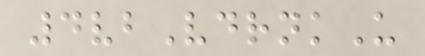4vbVdrnkU
